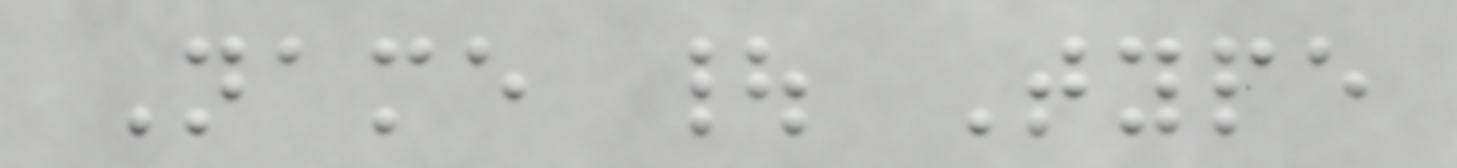Name | Type
